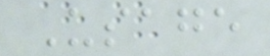Usage
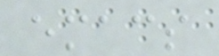emacs
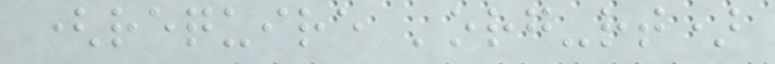(require 'org-rt)
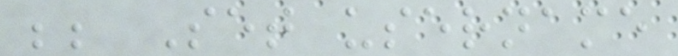;; Set username
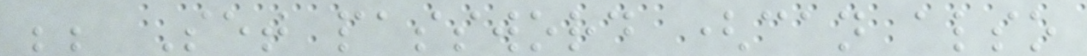;; Set password (can also
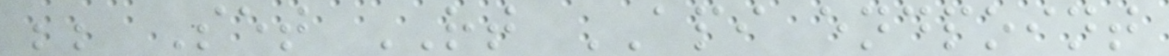;; Set RT API endpoint
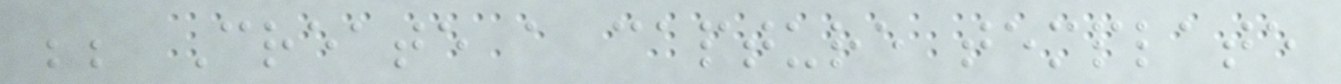;; Create a capture template
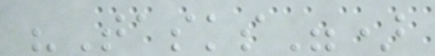"Tasks")
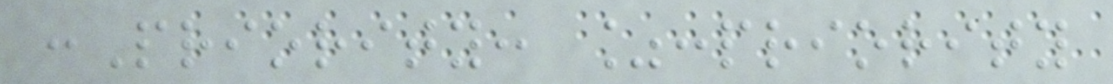:Priority: %:priority
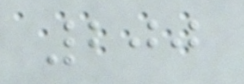200
